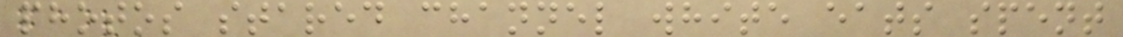photos stared channel white eats spent
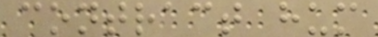contract hum
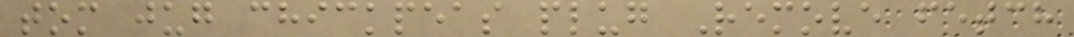tom jug chickpeas plug Remove fetch
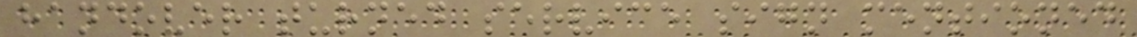handover turned service sign mentioned
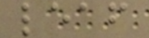leaf
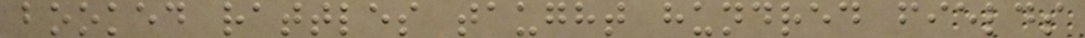booked rattles taught hundred fields
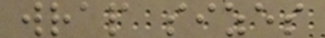wrap sizes
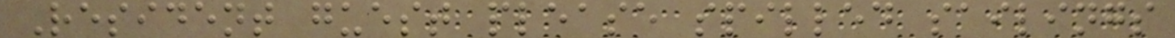Resident guest please spilled sailings
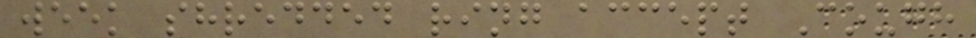week shredded ring accept Cough
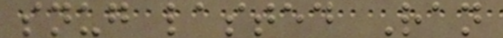snug lasted Ran
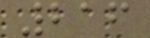216
